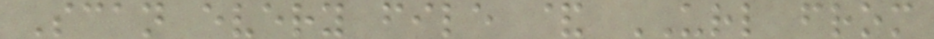Scan every file & URL from
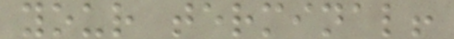your terminal!
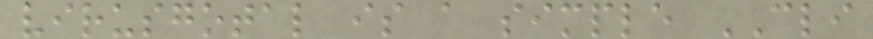virusgotal is a simple CLI
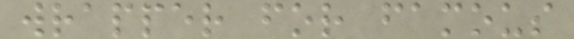wrapper for famous
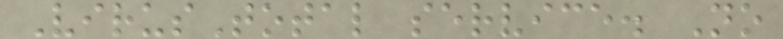VirusTotal service. No
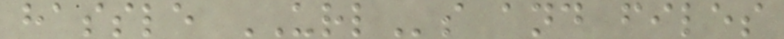hassle URLs and files
